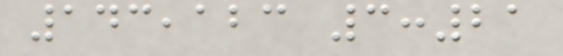143,123 3:21
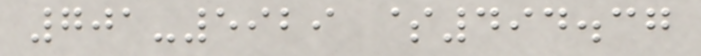701-5929 $494.37
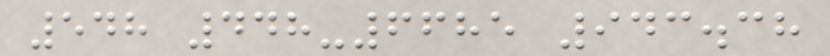548 448-6685 943.38
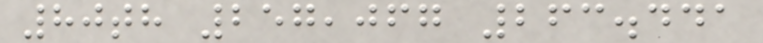80th 257,067 263.441
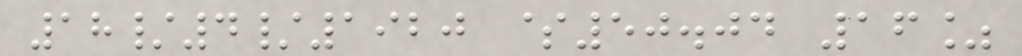18/4/1920 $50.04 16%
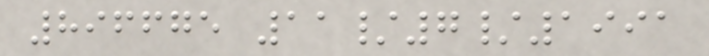896675 11/7/1991
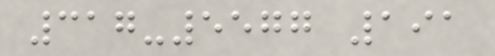317-5577 191
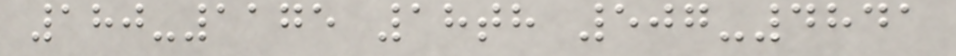180-1175 18th 507-4841
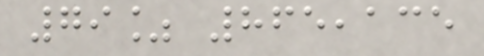79% 865,135
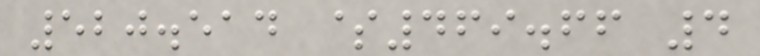520.514 $469.66 4
